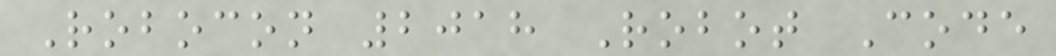Robocon 2018 Robot Code
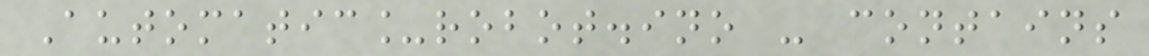Automatic_robot.ino - contains
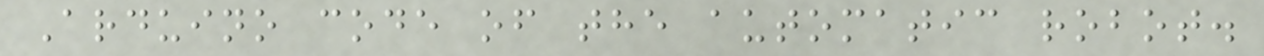Arduino code of the automatic robot.
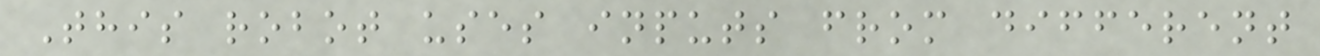This robot uses inputs from different
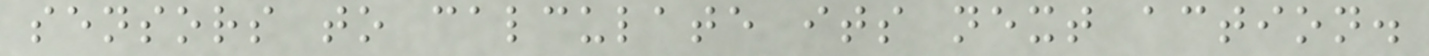sensors to calculate its next action.
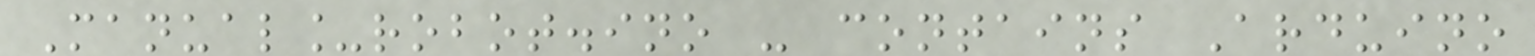Manual_robot.ino - contains Arduino
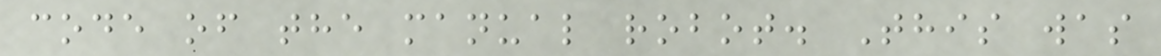code of the manual robot. This was
